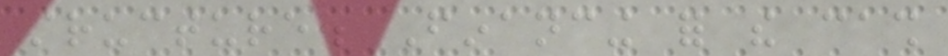structure. Financing for the cash
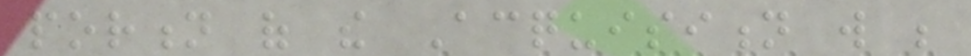portion of the Acquisition will be
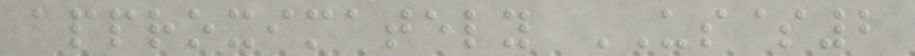approximately US$2
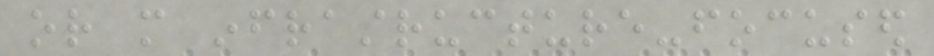or more infrastructure-focused
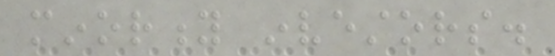minority investors.
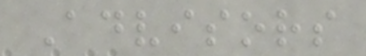Advisors
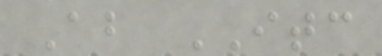About ITC
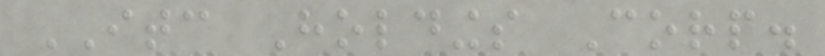ITC Holdings Corp.
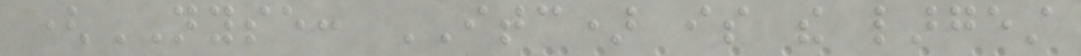(NYSE: ITC) is the largest
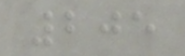205
